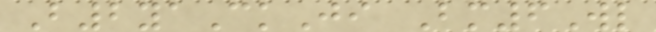B2yaCkJi Bm6Wl
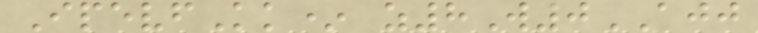IpevfKk* z8W0AJJ
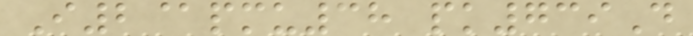I2@pmu38 pk739D
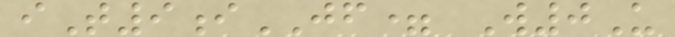iT9iJF= W0U
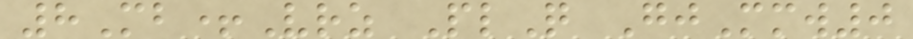8Mb+Vrz PlQ GjMmw0
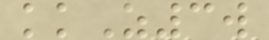kkZ3w
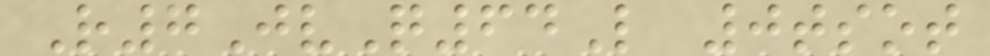R7JvQ64L 0tsot
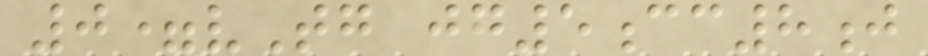0=vTg jg5cc8j
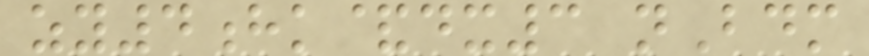zy4hk&dx3 nBdm
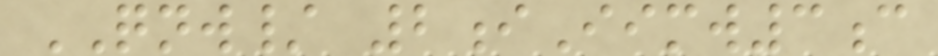QNW/ 2iIimw3c
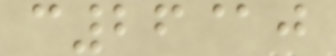c26@j
